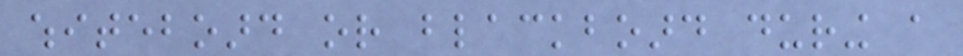whiteboard or blackboard during a
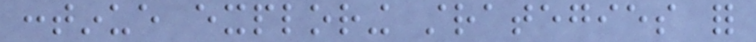continue exploring strategies for
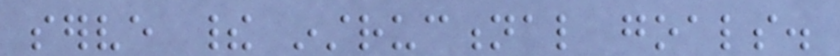serve their instructional goals.
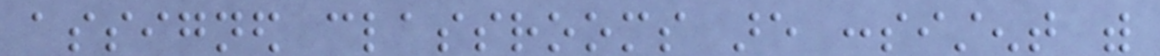assigned classrooms are consistent with
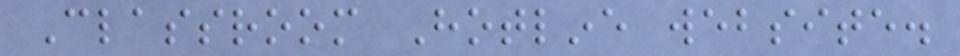Classroom Hotline website.
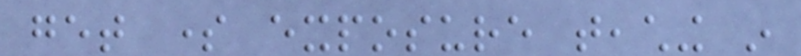get some exposure teaching in
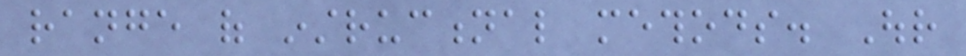range of instructional methods. Our
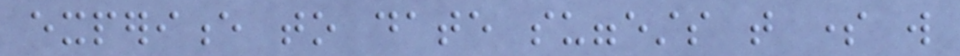experience to date suggests that some will
